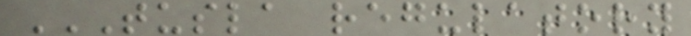TUSLA REGULATORY
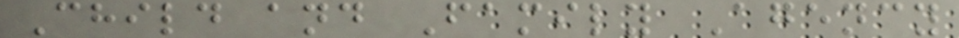Child and Family Agency
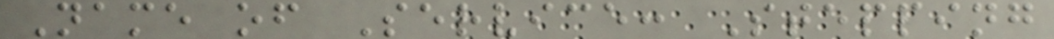Name of Service: Stepping
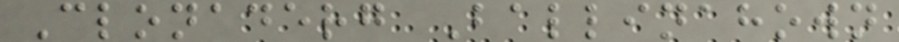Clonaderg Ballinahown
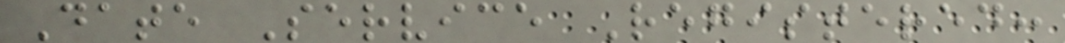Date Service Registered:
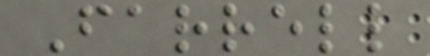Farrell
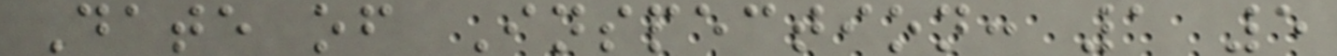Date of Inspection: 1 5
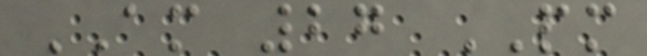AM 27 PM
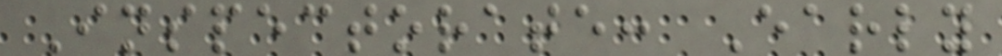Inspectorate: Early
